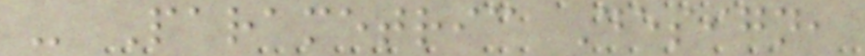- Parametric Design,
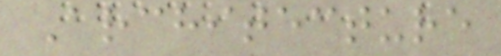Architecture
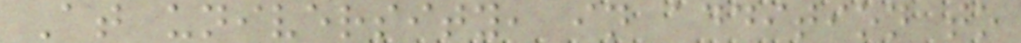At university, in addition to
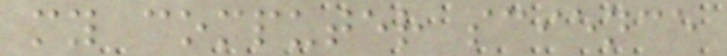my computer science
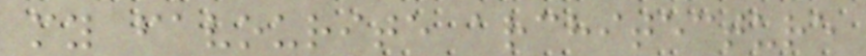my favourite architecture
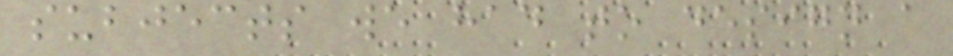subjects we had to design a
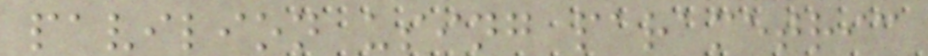pavilion using parametric
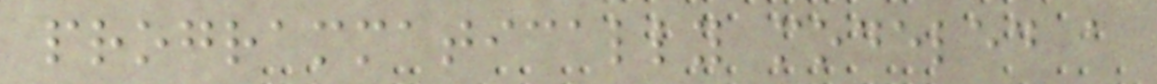programmatically modeled a
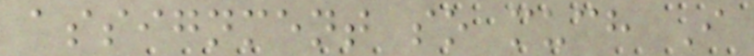assignment so much I
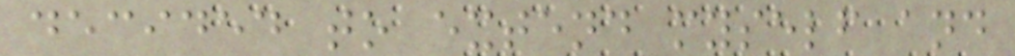decided to extend myself and
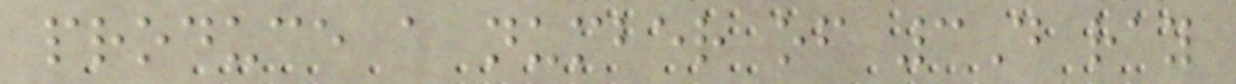produce a number of 3D ray
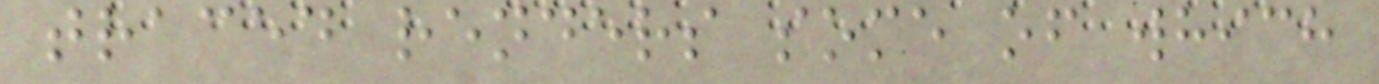traced renders some of which
